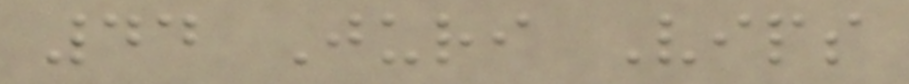44 Juri Vips
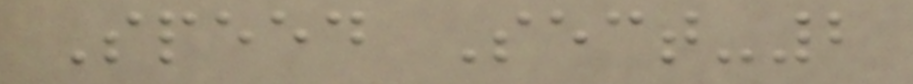Speed Sect-2
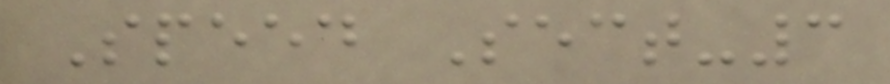Speed Sect-3
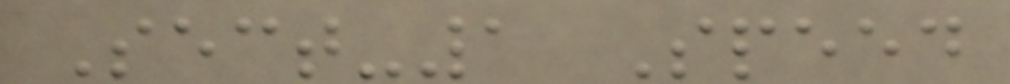Sect-1 Speed
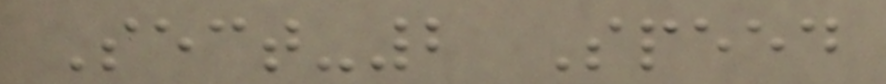Sect-2 Speed
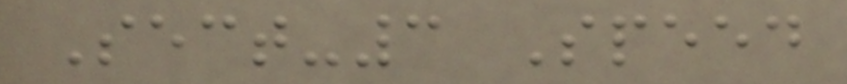Sect-3 Speed
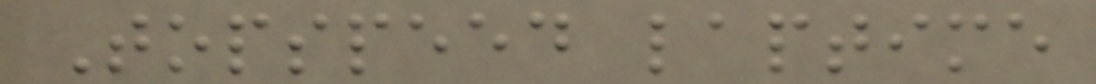Topspeed laptime
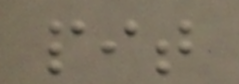pit
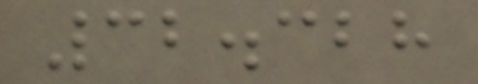32.328
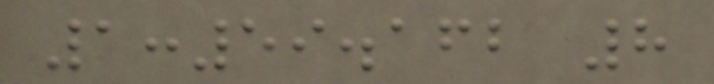1:59.162 8
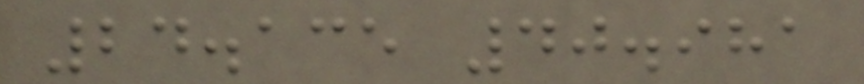24.135 40.981
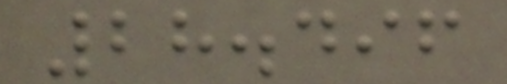28.496
